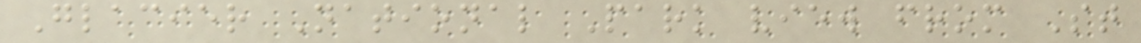Glacier National Park view from St
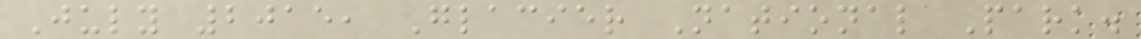July 2015, Glacier National Park.
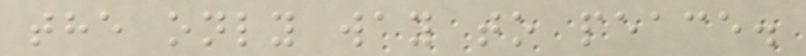the only way to peace.
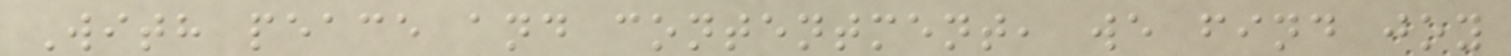With peace and contentment, we find joy
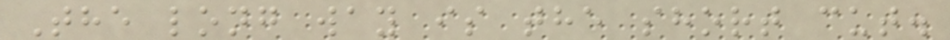The long way is the short cut.
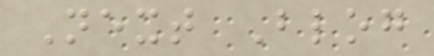Next Blog
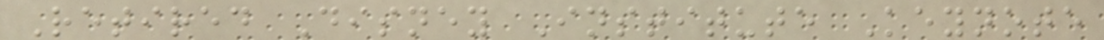Retired Disney Institute Keynote
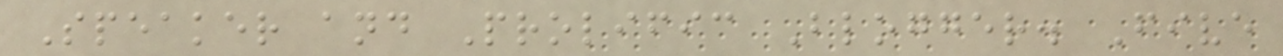Speaker and Prolific Blogger. Five
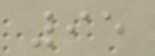95
